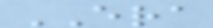ERA
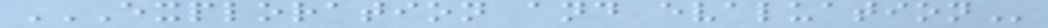EXPLORATION AND EVALUATION
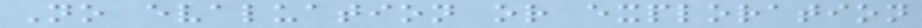No evaluation or exploration
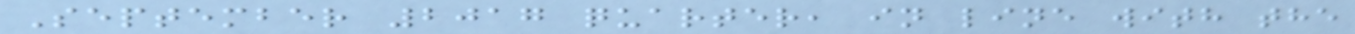September 2017 quarter, in line with the
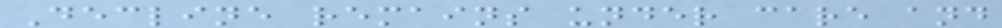Decline remains under care and
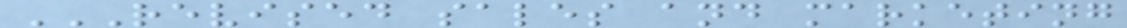REVISED SALES AND MARKETING
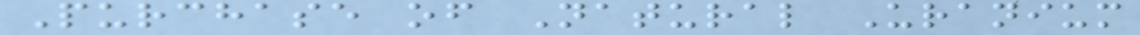Purchase of Natural Uranium
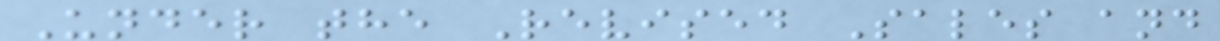Under the Revised Sales and
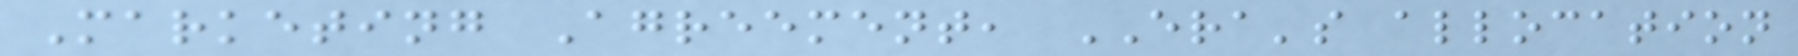Marketing Agreement, ERA's allocation
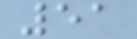51
